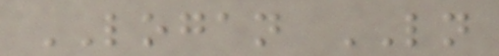LOGAN LN
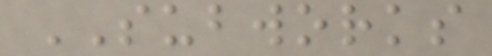SUBWORKS
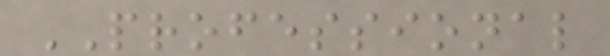PROFESSIONAL
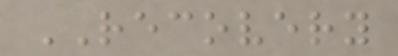RECOVERY
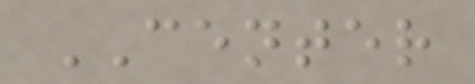CENTER
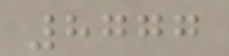8777
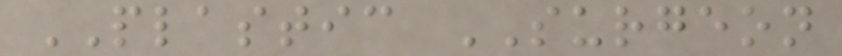PLASTIC SURGEON
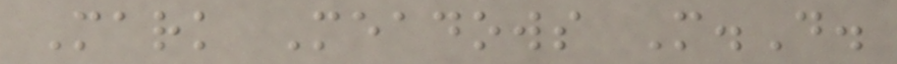Mark Meadows M.D.
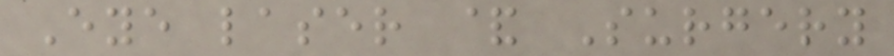Eye laser & Surgery
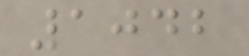1042
